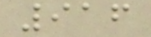916
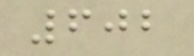602
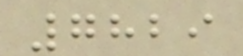7829
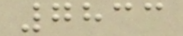7833
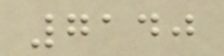7140
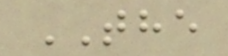THE
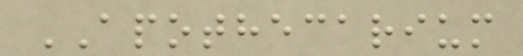APOTHECARIUM
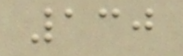130
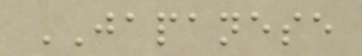JAPANESE
